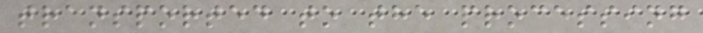transported to the processing
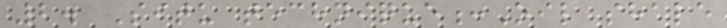2. Situ technique:Oil shale
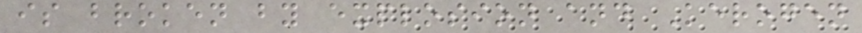is broken by explosion and Kerogen
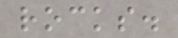rocks.
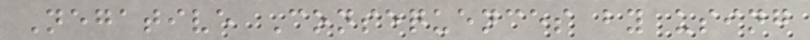Negative Consequences by using
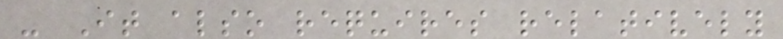- It also requires relatively
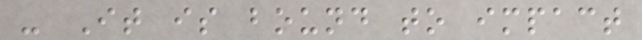- It is bound to impact
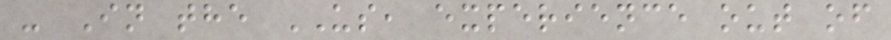- In the US, experience out of
